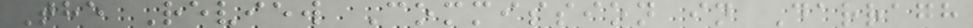The Review Commission in Darragh
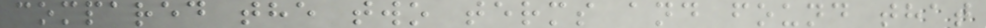compared the two terms and found that
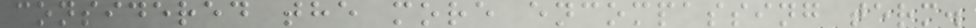considered the more encompassing term.
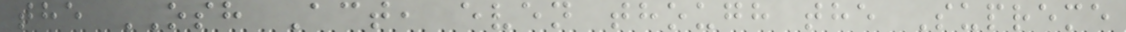the OSH Act, even though the Supreme
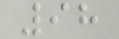98
